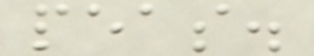peas.
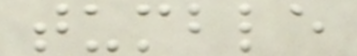tumble
